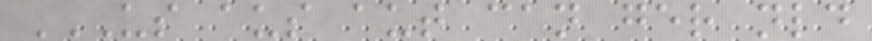US AUS AUT CAN GER NLD
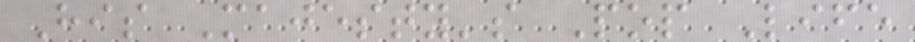His Majesty's Pop Life
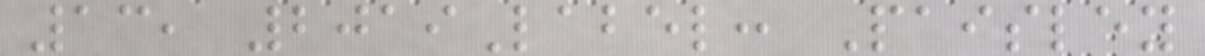13, 2019Label: Paisley
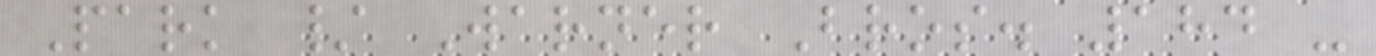Park / Warner Bros. 184 -
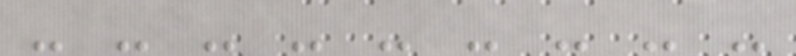- - - - - - - - -
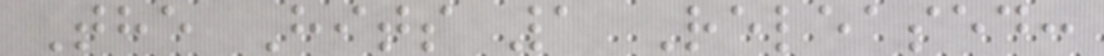The Hits 1 Released:
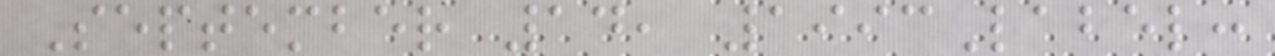September 14, 1993Label:
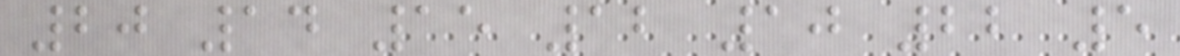20 14 15 12 10 22 5
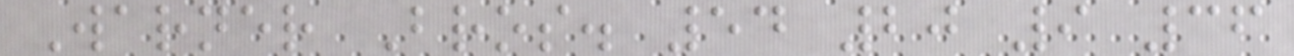Warner Bros. 54 20 9 36
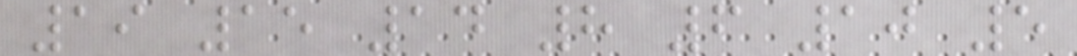19 15 14 8 6 10 5
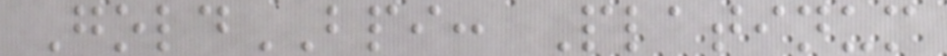GoldBPI: Platinum
